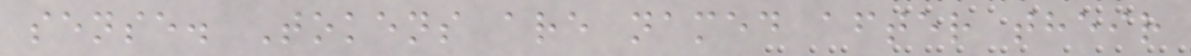sense. Tokens are named after their
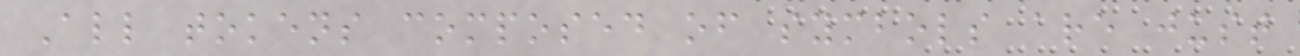All tokens composed of symbols are just
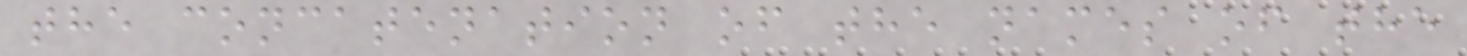the concatenation of the names of the
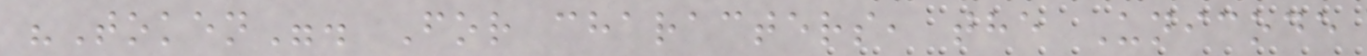"Token". For characters, the Unicode
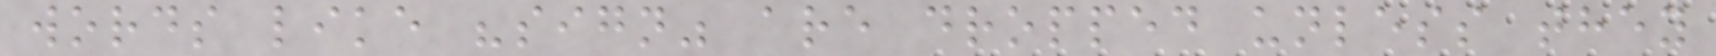words like "sign" are dropped unless they
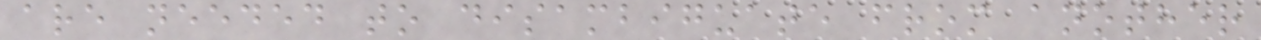are needed to disambiguate from another
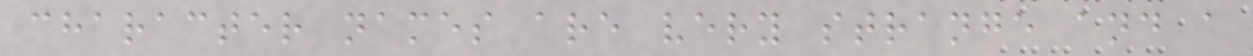character names are very strange and a
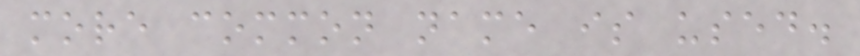more common name is used.
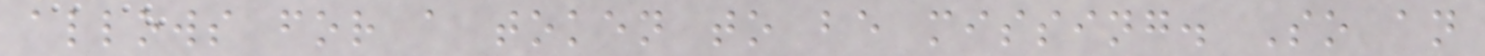allows for a token to be missing. So an
